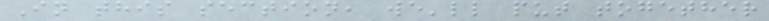In this section, we'll put together
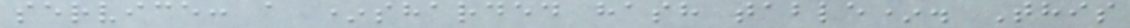service: a *sharded hash table*. This
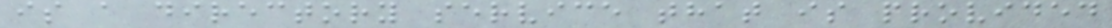is a directory service that is provided
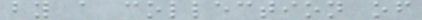by a collection of
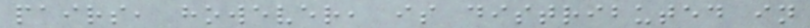pairs, however, is distributed in
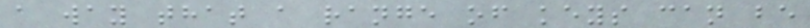a way that a range of keys can be
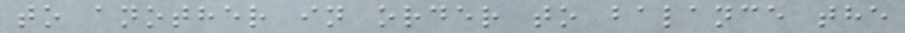to another in order to balance the
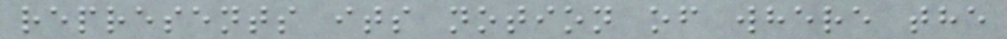represents its notion of where the
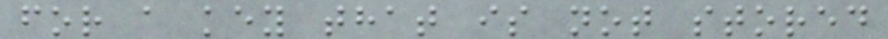for a key that is not stored
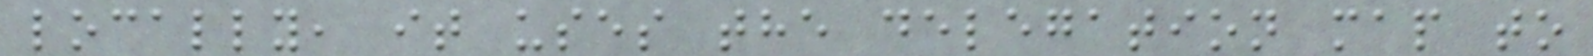locally, it uses the delegation map to
